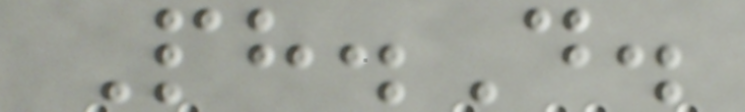Ph.D.
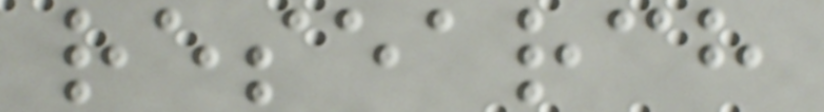research
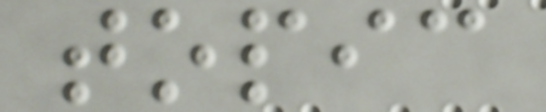topic
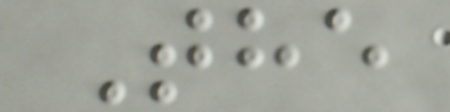The
